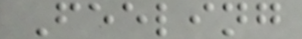Feeling
